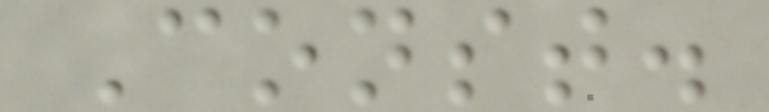Const.
